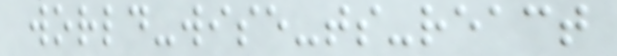world-wise-ts-react
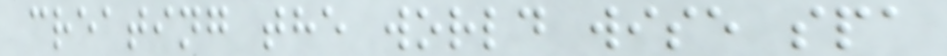creating the world wise spa
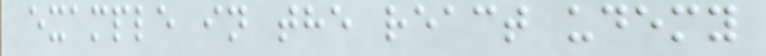example in the react udemy
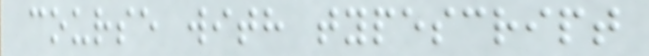course with typescript
